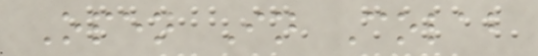Open In Colab
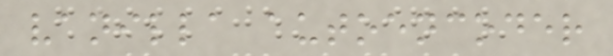vanilla autoencoder
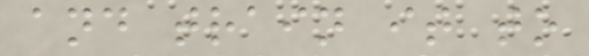and train it to
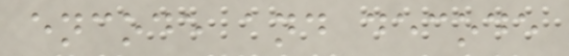encode and decode
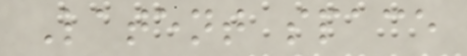Latent space
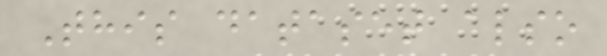This dataset also
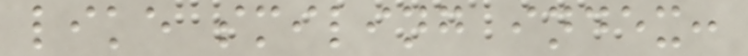like smiling index:
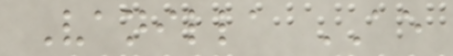Vanilla AE
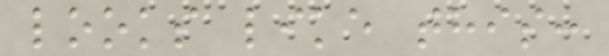looks like this:
